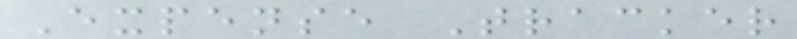Expense Tracker
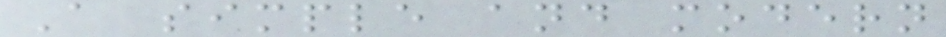A simple and modern
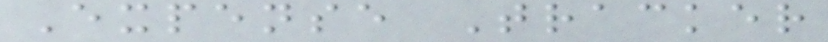Expense Tracker
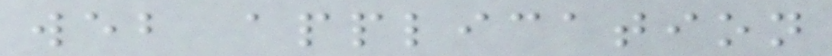web application
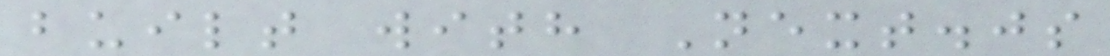built with Next.js
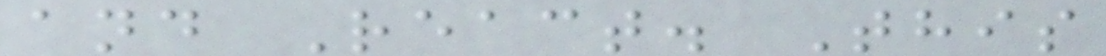and React. This
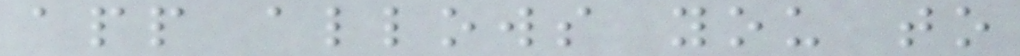app allows you to
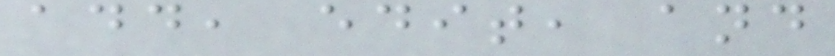add, edit, and
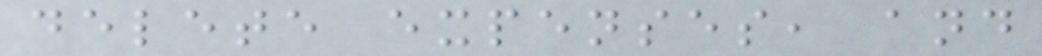delete expenses, and
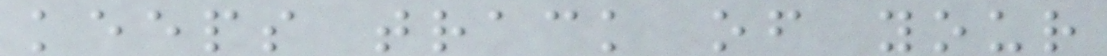keeps track of your
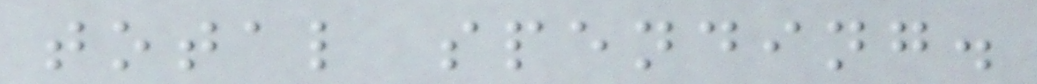total spending.
